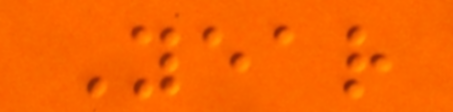Year
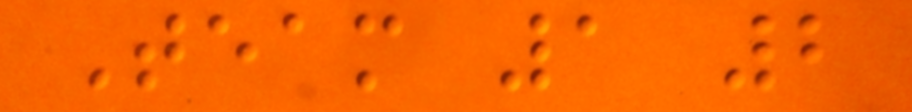Team 1 2
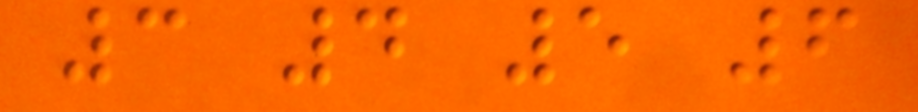3 4 5 6
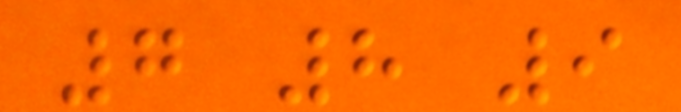7 8 9
